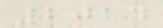2014
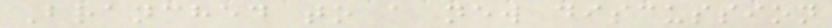Branched to a new discussion
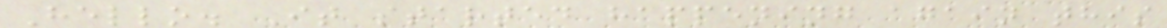Hello. It started happening again this
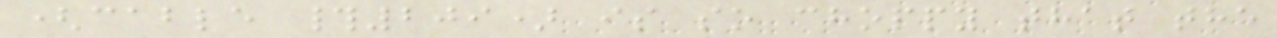(cable #209) is so choppy that the
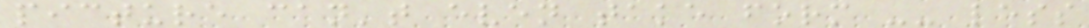picture can't even take form -- less
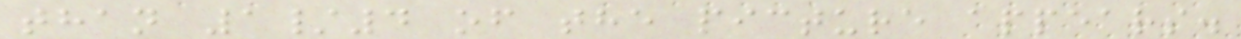than 1/4 of the picture appears.
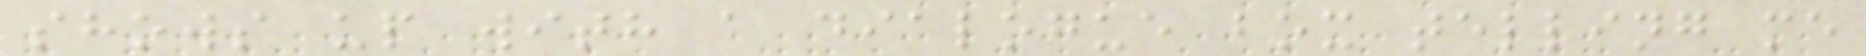shows up with a dialogue box telling me
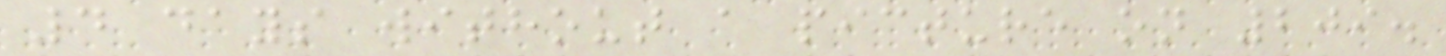4 days without a picture on 209.
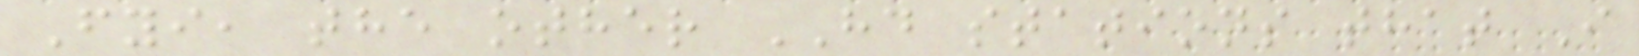Fyi, the other HD stations that I
